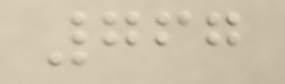767
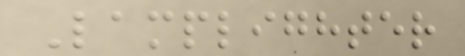Lamplighter
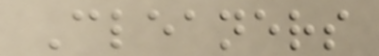Cleaners
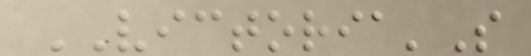VICTORIA'S
